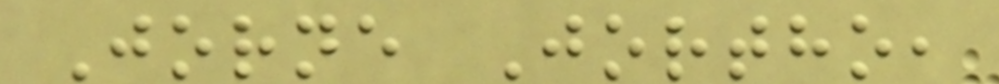Jorne Jortho,
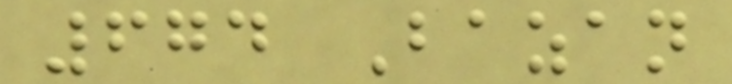674 Bazan
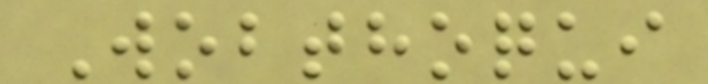Wobthoqui
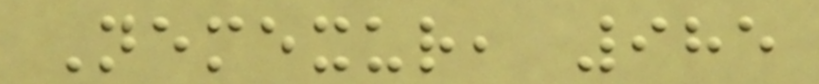Nemexur, 985
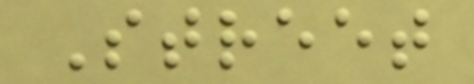Street
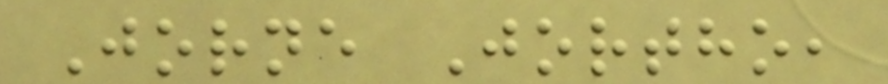Jorne Jortho,
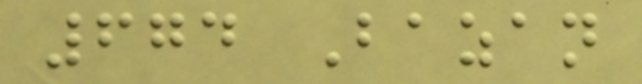674 Bazan
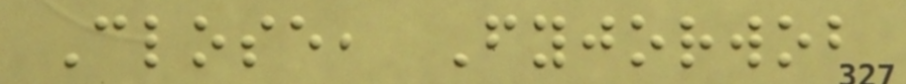Close, Fyjorwob
